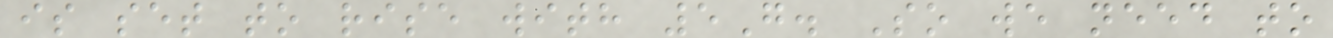is set to rise with 5G. So we need to
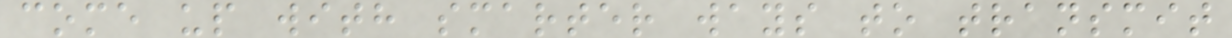come up with smarter ways to transmit
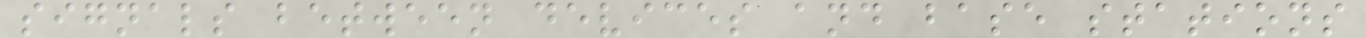signals between devices and base stations
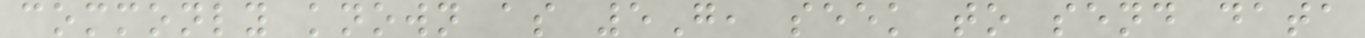commonly known as 5G, seek to send data
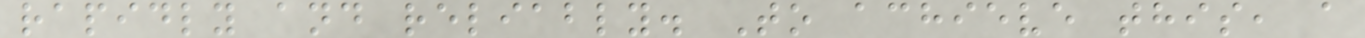rapidly and reliably. To achieve this, a
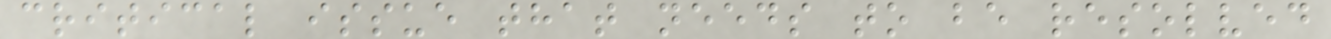critical issue that needs to be resolved
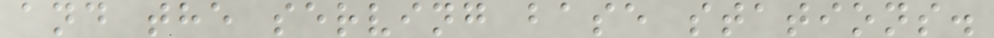and the serving base stations.
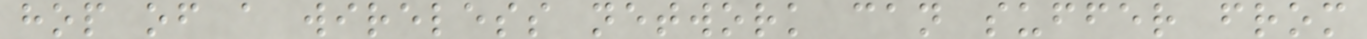hop of a wireless network can suffer from
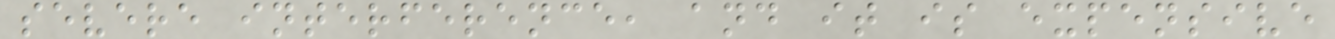severe interference, and it is expensive
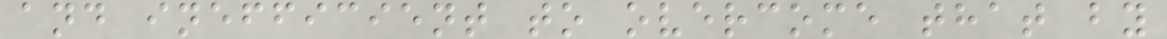and inefficient to overcome that by
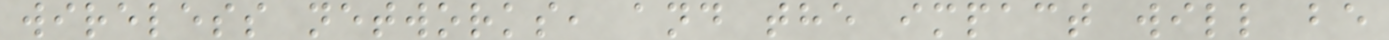wireless networks, and the impact will be
